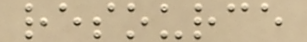resource
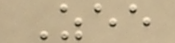Zee
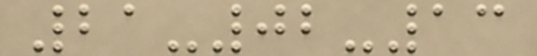21-02-13
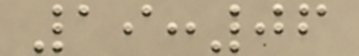19:06
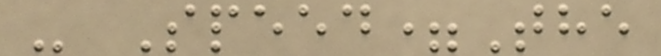- Speed=The
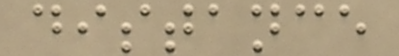distance
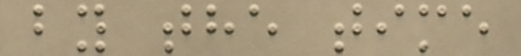by the time
